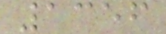1356
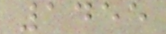1455
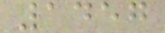1457
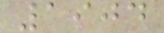1904
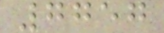7757
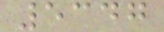5347
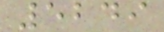5249
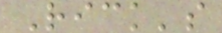Rick's
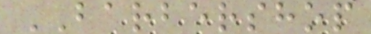BARBERSHOP
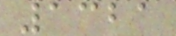1321
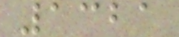1321
